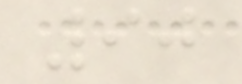90
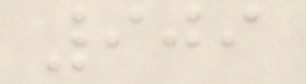909
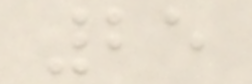25
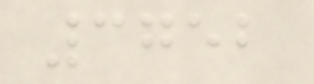3752
